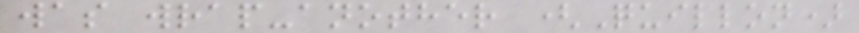was wrap-another (Quillon)
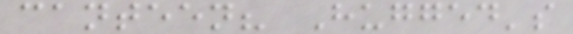canteen? Hugged's
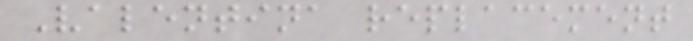Valentina replacement
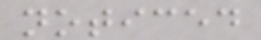noticed
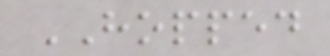HOPPED
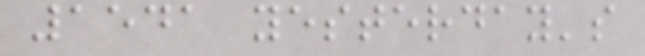1541 yesterday's
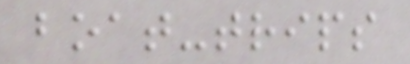boat-trips
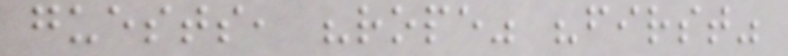guests, "rope" "first"
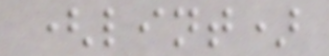(lint)
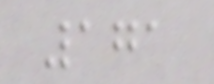171
